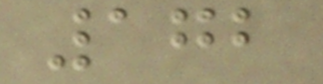172
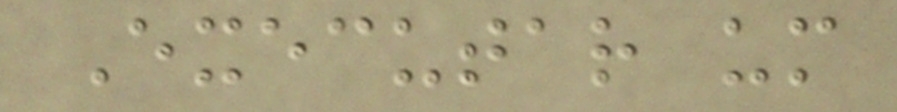Executar um
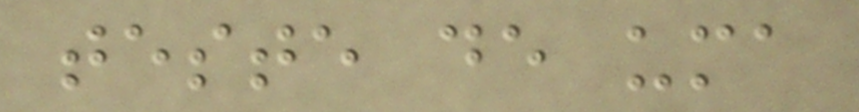teste de uma
